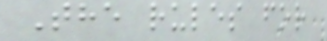The rules for
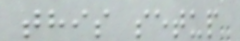this setup
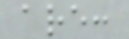are:
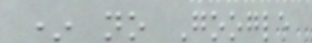* no Google
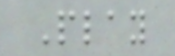Play
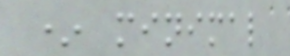* minimal
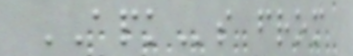APKs from
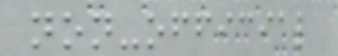non-official
